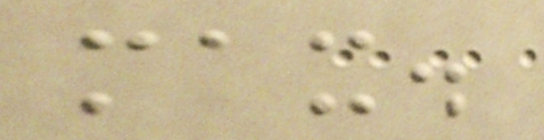max.
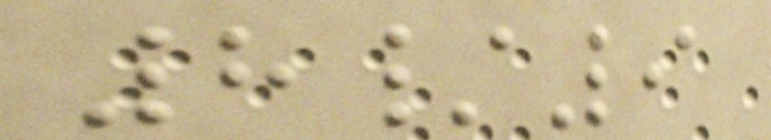8/9
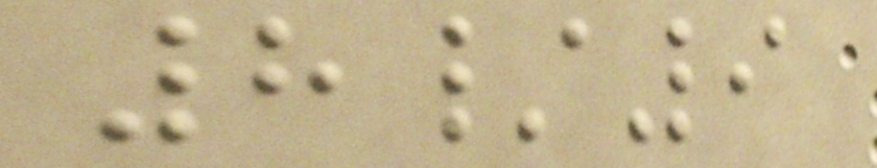8/9
